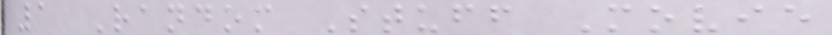1 Random Stuff Movie
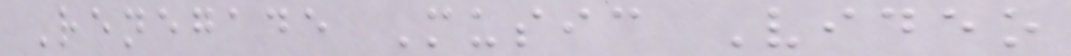Renegade Music Video
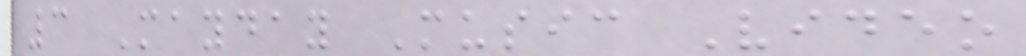3 Mayday Music Video
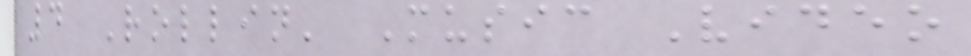4 Rollin' Music Video
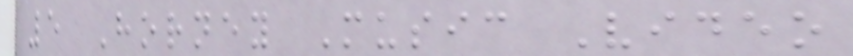5 Horney Music Video
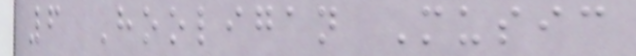6 Hooligan Music
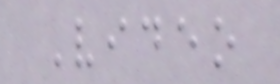Video
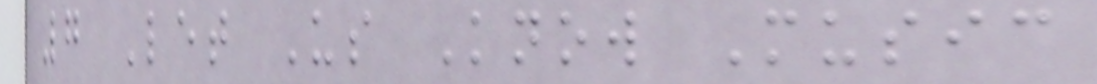7 Let Us Know Music
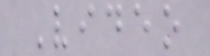Video
